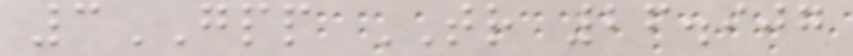3GPP TR 26.907
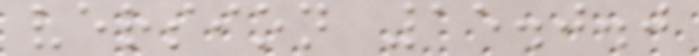version 15.0.0
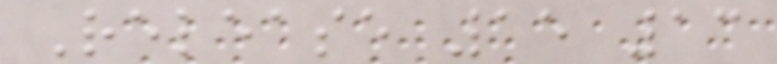Release 15 13
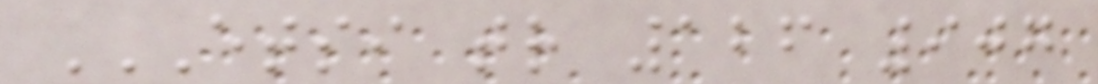ETSI TR 126 907
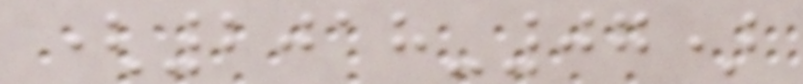(2018-07)
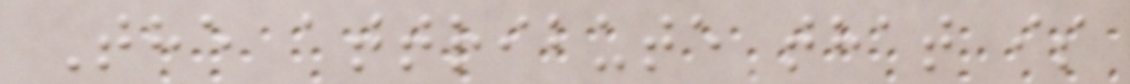The attribute that is
